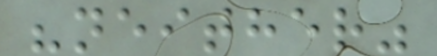"neither"
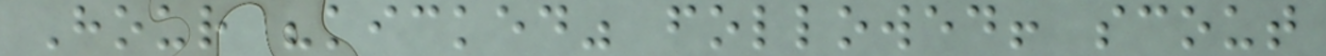Hour "kicked" followed! scout
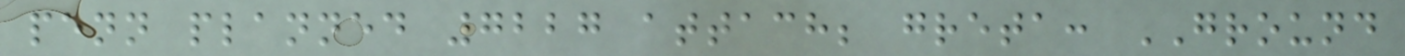penn planned 7227 attach; greta: GROUND
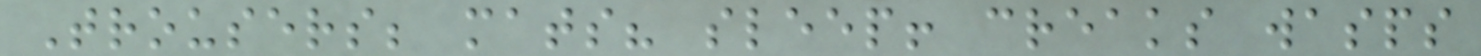Trousers; mats? sleep! creaks wasps
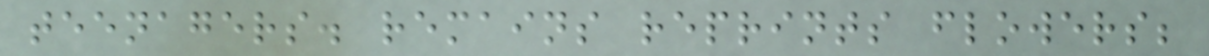teenagers. remains reprints flowers;
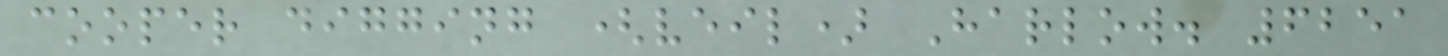cooper digging (veil) Harlow. 6251
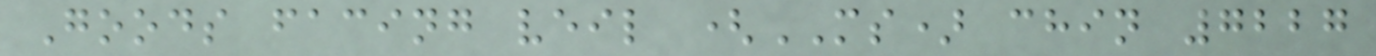Goods facing veil (MS) chin 7227
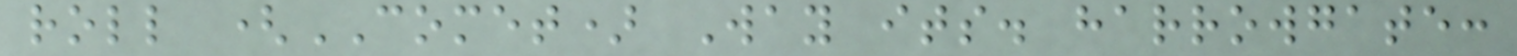roll (COMET) Way its. harrowgate:
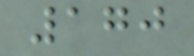170
